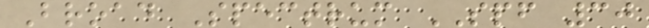Broad Spectrum SPF 30
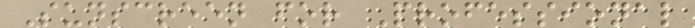Sunscreen for Professional
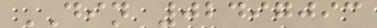DIN 02497093
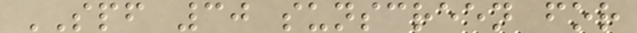SPF 30 sunscreen for
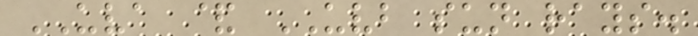UVA & UVB sun rays.
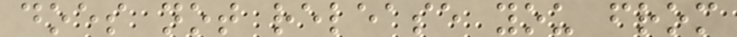does not release you from
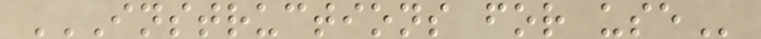INSTRUCTIONS FOR USE
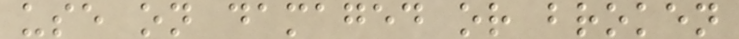use on damaged or broken
